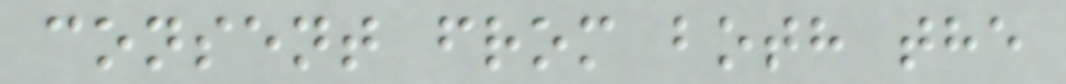consent from both the
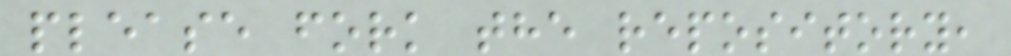please fork the repository,
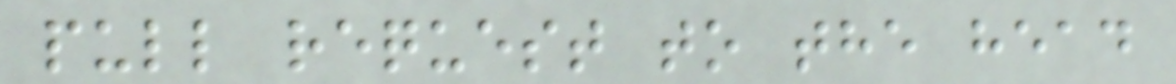pull request to the head
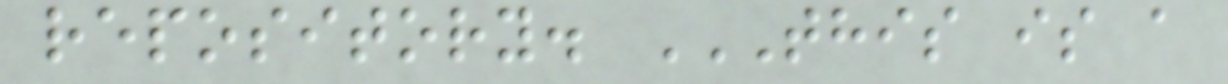repository. THIS IS A
